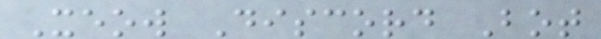Xeow Discord Bot
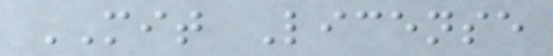MIT License
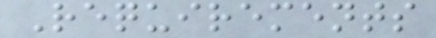Requirements
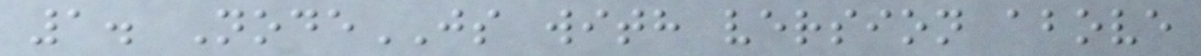1. NodeJS with version above
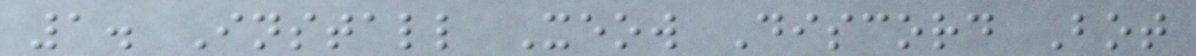1. Install Xeow Discord Bot
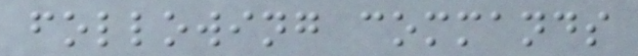following commands
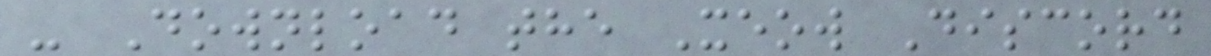- Download the Xeow Discord
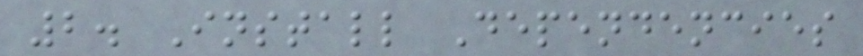2. Install Dependencies
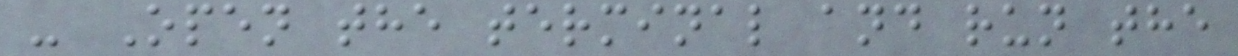- Open the terminal and run the
